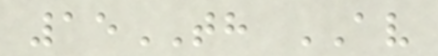15TH AV
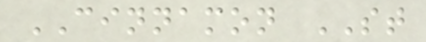CINNAMON ST
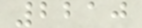2210
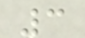3
